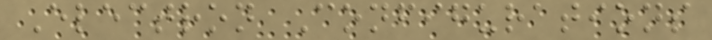Electron Configurations
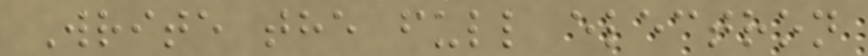Write the full electron
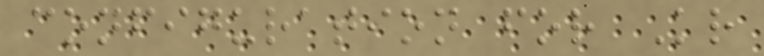configuration for Kr
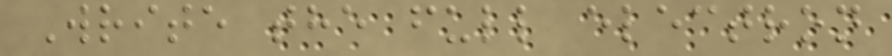Write the full electron
